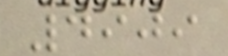4909
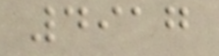4917
